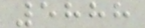5888
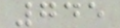745
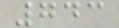743
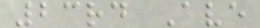23rd Ave
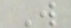W
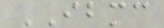IBMC
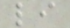li
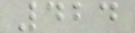424
